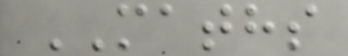MATHS
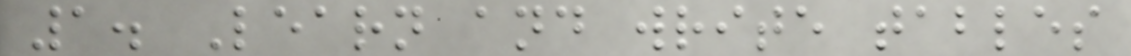1. Learn and write tables
